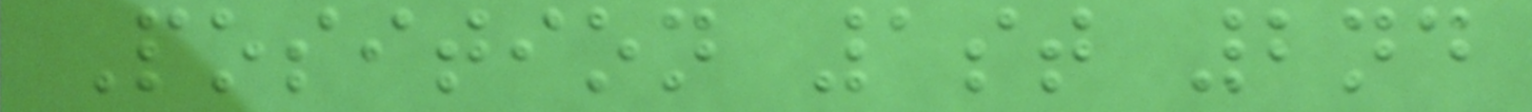Position 1st 2nd
